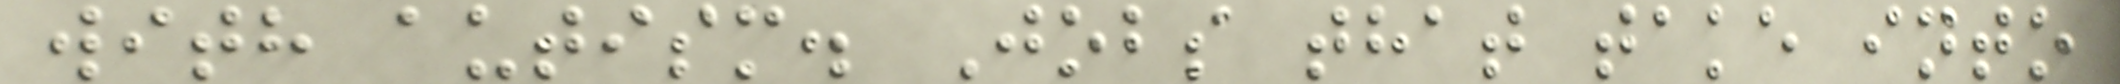with autism. Jobs that take into
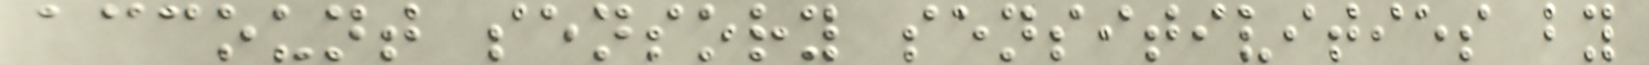account sensory sensitivities by
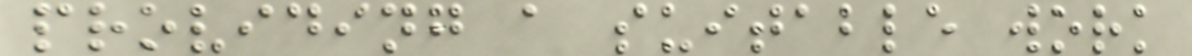providing a suitable work
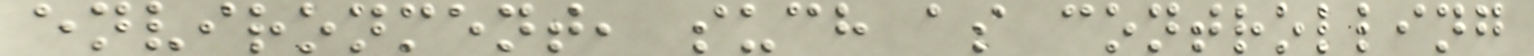environment, such as controlling
